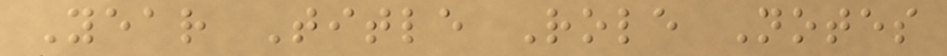Year Title Role Notes
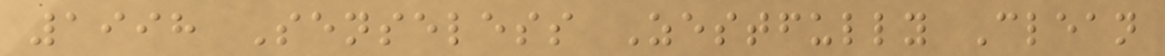1998 Senseless Zestfully Clean
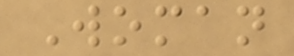Woman
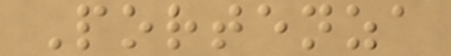Portenza
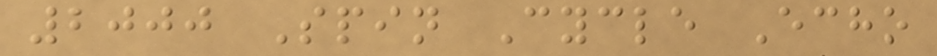2000 Spin Cycle Echo
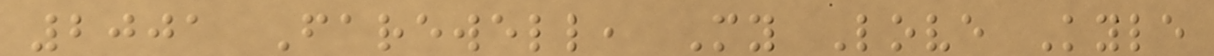2001 Farewell, My Love Kyle
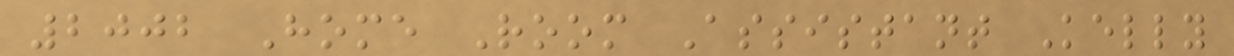2002 Home Room Assistant Kelly
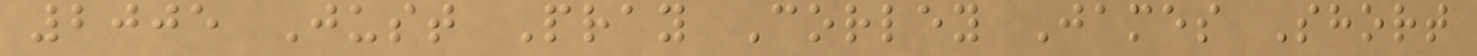2005 Just Pray Corley James Short
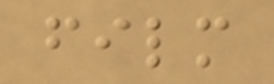film
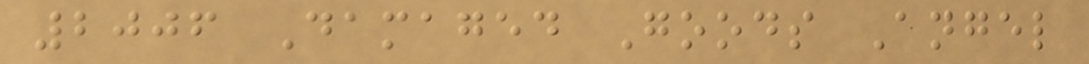2006 Damaged Goods Angel
